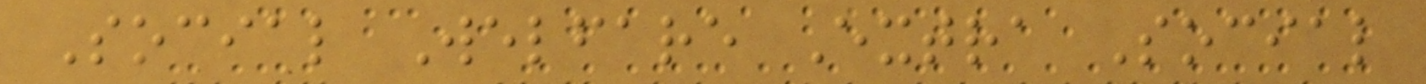Social Welfare Extra Social
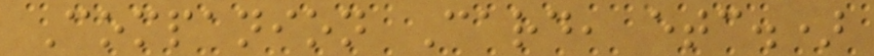Companion Card, etc.)
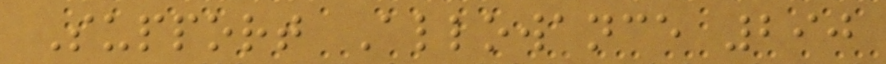Support Allowance 290
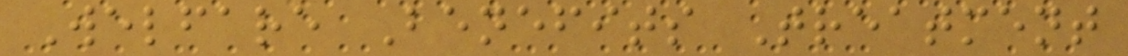Welfare Benefits Treatment
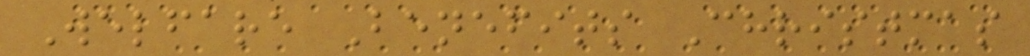Welfare Benefits Christmas
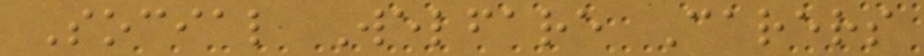Social Welfare Carers
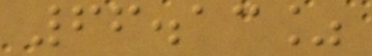66.13%
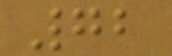72
